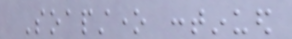Soapstone continued
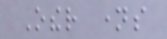Other names
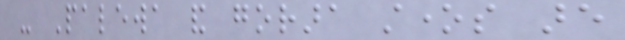- Palewa and gorara stones are
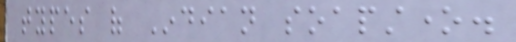types of Indian soapstone.
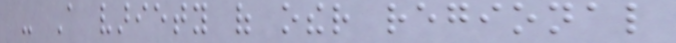- A variety of other regional
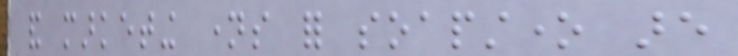and marketing names for soapstone are
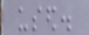used.
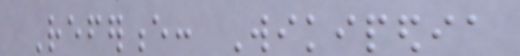Reference: Wikipedia
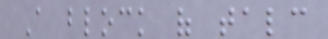A block of talc
